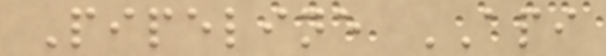Pipeline API
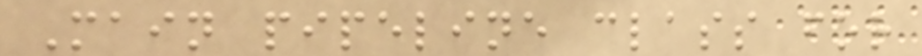Main pipeline class for
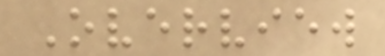Overview
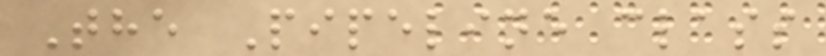The Pipeline class
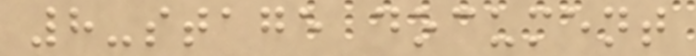8-stage document
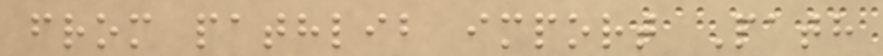from pathlib import Path
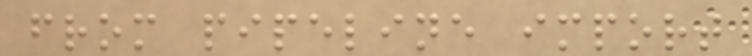from pipeline import
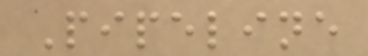Pipeline
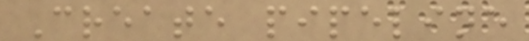Create pipeline
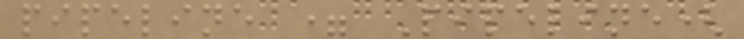pipeline = Pipeline(
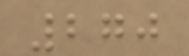270
